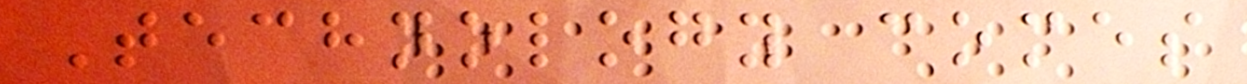Technology comes
